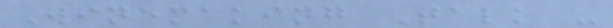Winemaking Talk -
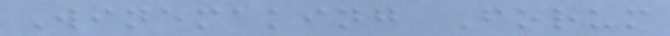Winemaking Forum
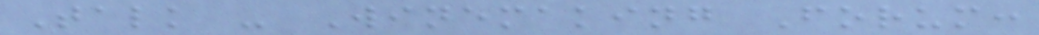Talk - Winemaking Forum:
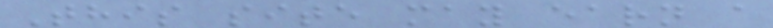This site may earn a
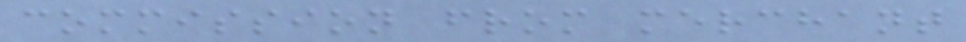commission from merchant
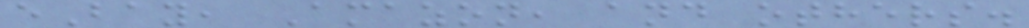eBay, Amazon, and others.
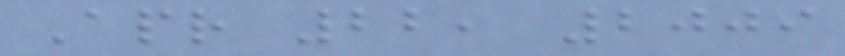Apr 22, 2009
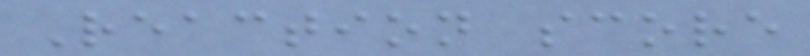Reaction score
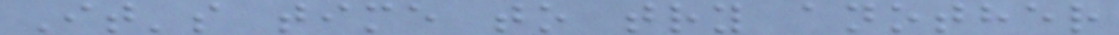It's time to try another
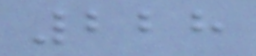228
